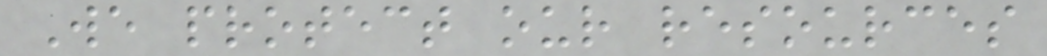We protect our resources
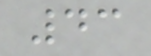43
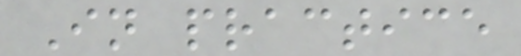In practice
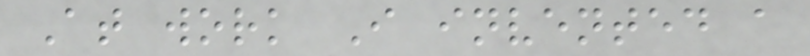At work I invented a
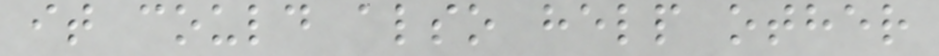it could also help other
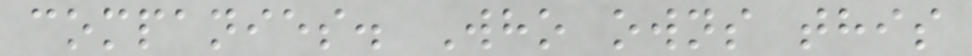companies. Who owns this
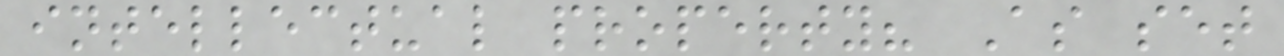intellectual property? As set
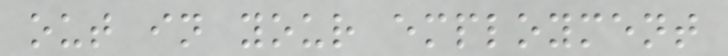out in your employment
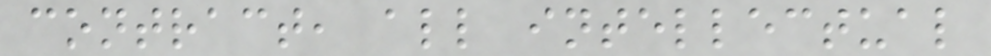contract, all intellectual
